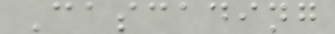Cascading
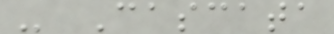- Cascata
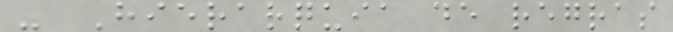- Hierarquia de regras
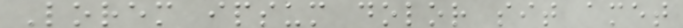Lorem ipsum dolor sit amet
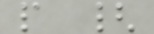p {
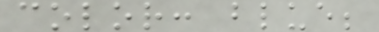color: blue;
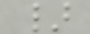}
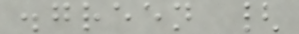.green {
